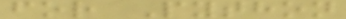for Python
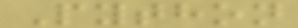Python
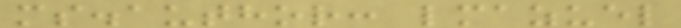ms.author: lmazuel
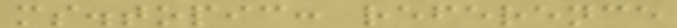ms.topic: reference
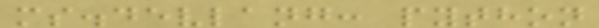ms.devlang: python
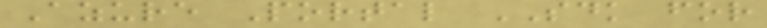Azure Portal SDK for
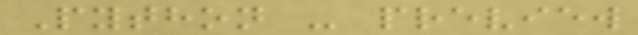Python - preview
